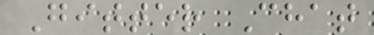Gitter Chat
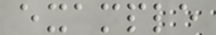example
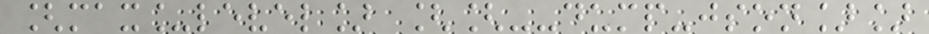[max_level] [[--dump-json]]
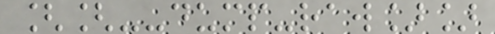[[--dump-raw]]
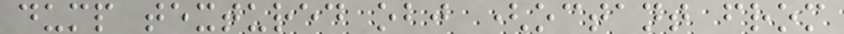dump textured obj (octant from
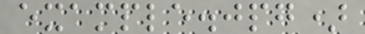example.jpg)
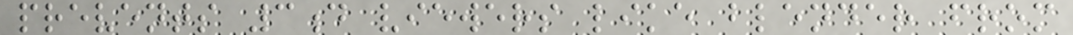prevents 3d viewers like blender from
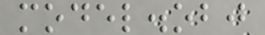model.obj
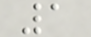1
